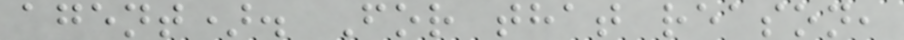agent). For that reason,
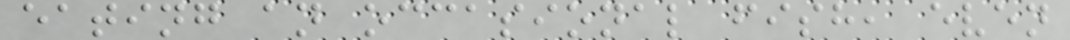eating an occasional fish, even
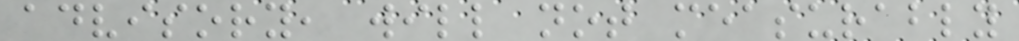advisory, will not measurably
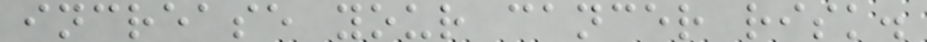increase your cancer risk.
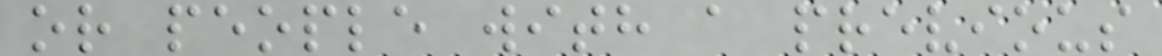or people with a previous
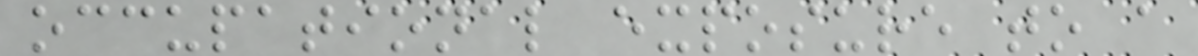occupational exposure to a
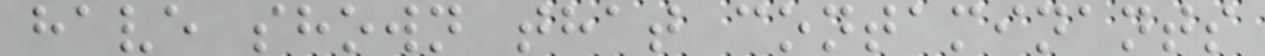have shown that contaminants
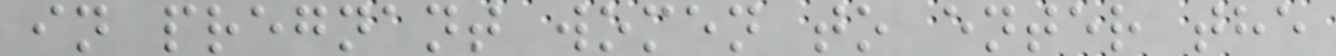in pregnant women to enter the
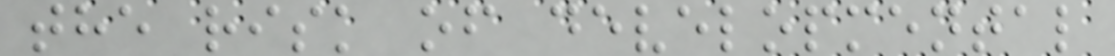the risk of developmental
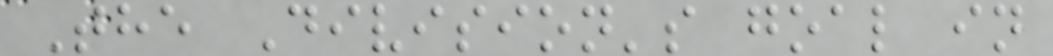The Division's goal in
